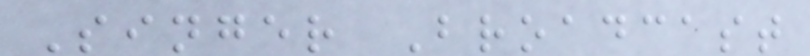Singer Broadcast
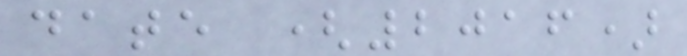date (2016)
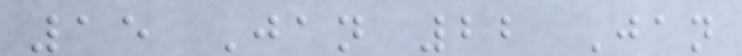15 Jan 22 Jan
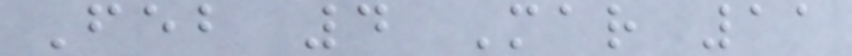Feb 4 Mar 11
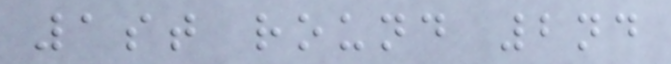1st round 2nd
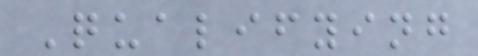Qualifying
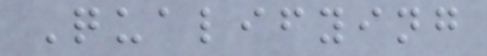Qualifying
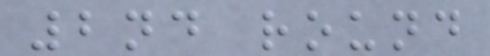2nd round
